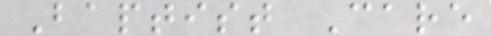Baptist Care
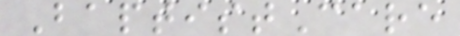BaptistCare
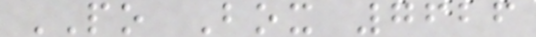PO Box 7626
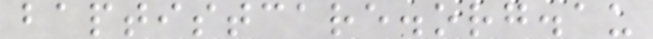baptistcare.org.au
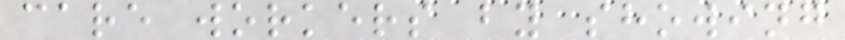care workers by showing
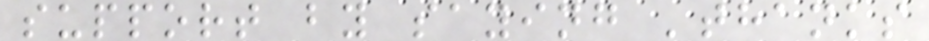support by saying 'thanks
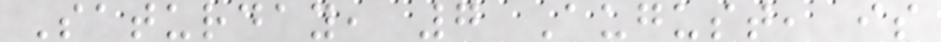Saturday, 7 August, is
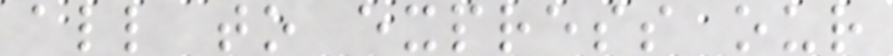all to express our
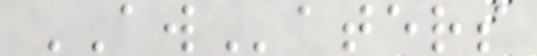AWaters
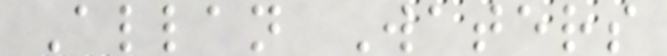Allan Waters
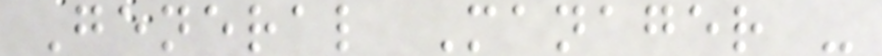General Manager -
